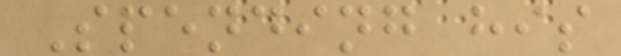Spending his
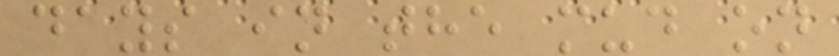days in the mud on
